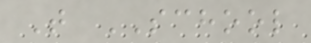T SCHOOL
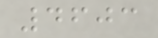4603
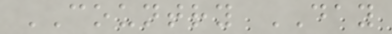COUNTRY DAY
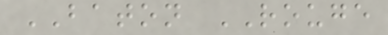BATON ROUGE
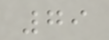79
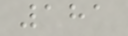181
